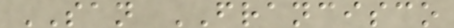SAN FRANCISCO
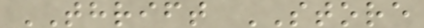THRIFT STORE
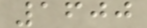1600
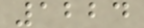1224
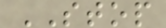STOP
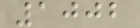1002
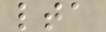lta
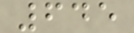645
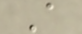A
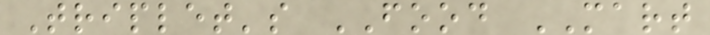Triplet's FOOD MART
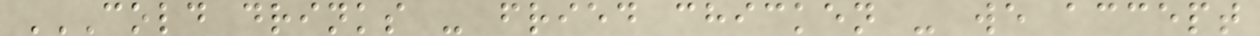COLD DRINKS - FRIED CHICKEN - WE ACCEPT
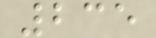235
